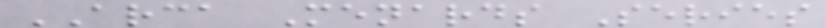ARCA Menards Series
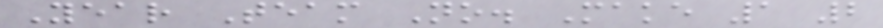Year Team No. Make 1 2
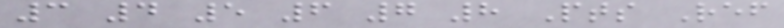3 4 5 6 7 8 Pts Ref
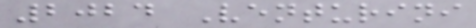2024 Venturini
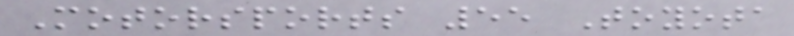Motorsports 55 Toyota
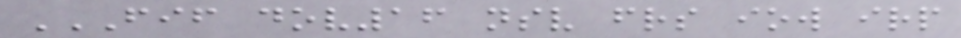FIF DOV16 NSV FRS IOW IRP
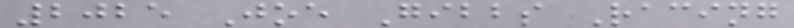2025 Joe Gibbs Racing
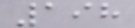198
